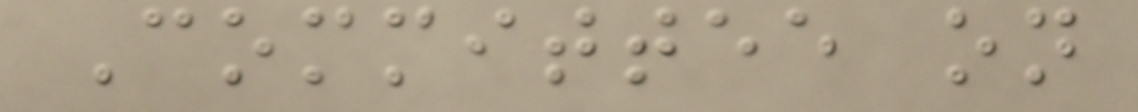Committee on
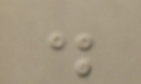.
